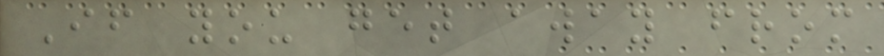If you get away from
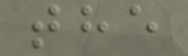the
